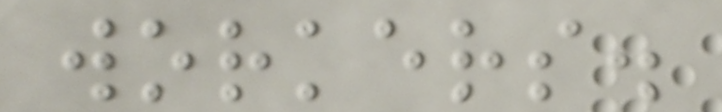workers.
